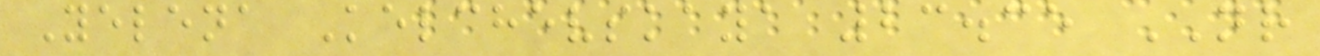Yelena Kelchevskaya 23.35 NR
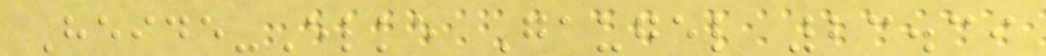Heide-Elke Gaugel 23.39
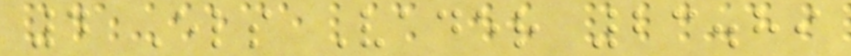4 Els Vader 23.89
